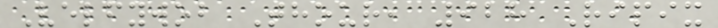Velfywob Thour, 928 Ripix
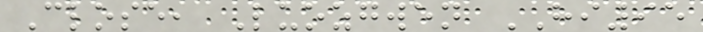Close, Luozgwen HI95
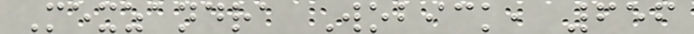Mexzandra Wobick, 656
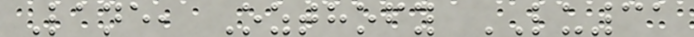Lane, Ozthofy LU31
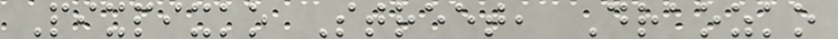Pixpixko Street, Draozko
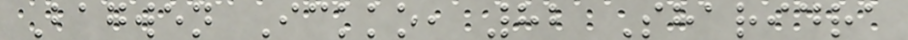Bagwen Ickko, 82 Sharidra
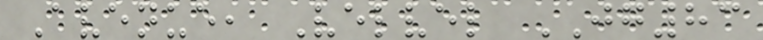Avenue, Velvel JG83
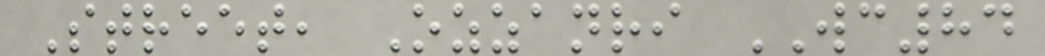Street, Ozzanri WC84
